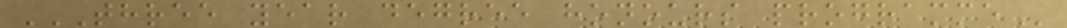THREE YEAR DEGREE HONOURS PROGRAMME
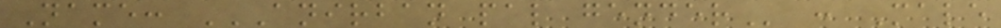Name: ANIRBAN PAL GENDER : Male
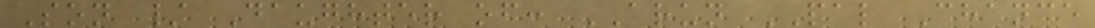Son / Daughter of: ARUN PAL Chance
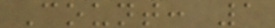Count: 1
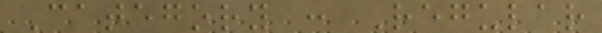Category : Regular
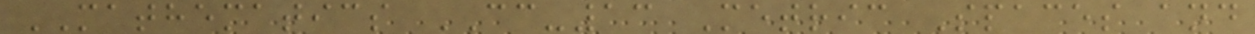MATHEMATICS CC-13 Metric Spaces and
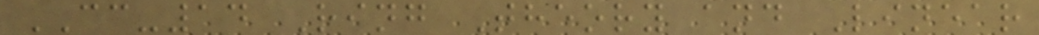CC-14 Ring Theory and Linear
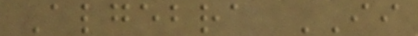Algebra II
